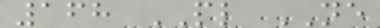168 PL NE
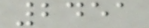2451
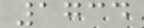1734
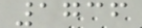1736
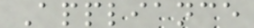Appliance
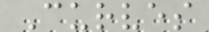Curves
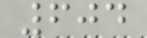604
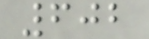602
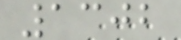1302
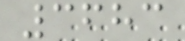3683
